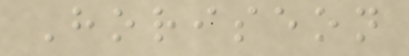Horiseon
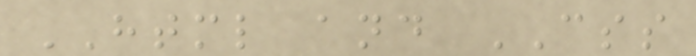HTML and CSS
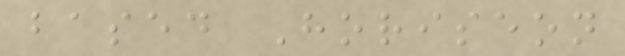based Horiseon
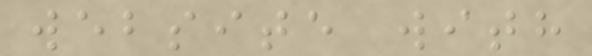website with
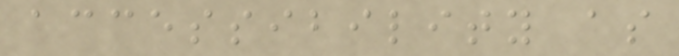accessibility as
